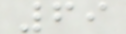69
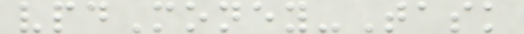vpdMoney-Task
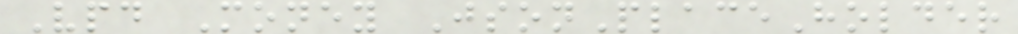Vpd Money JsonPlaceHolder
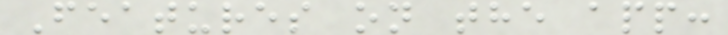Features on the app:
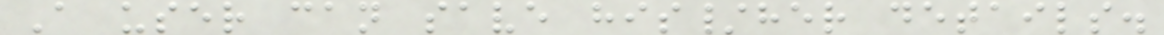A user can save his/her details.
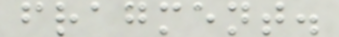fragment.
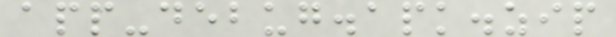app-debug.apk.zip
